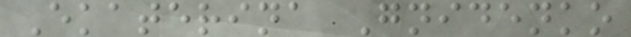Ekaterina Gnidenko
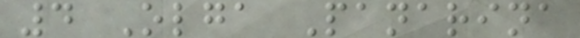4 Olga Panarina
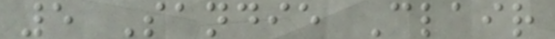5 Sandie Clair
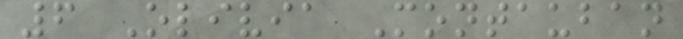6 Olivia Montauban
